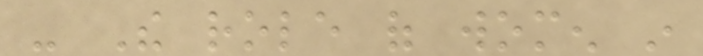- The role of women in
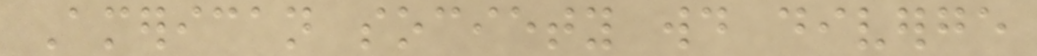American society would diverge
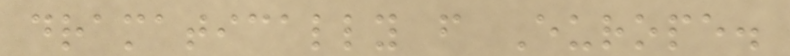dramatically from Europe.
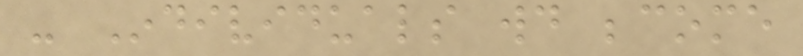- Individuals would become
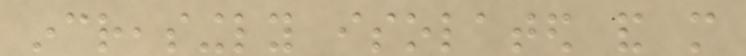increasingly isolated and more
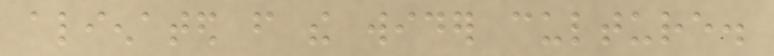alienated from the wider culture.
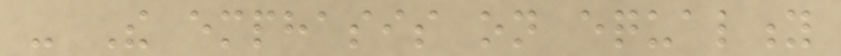- The emphasis on equality
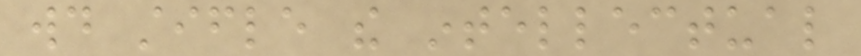would stifle the intellectual
